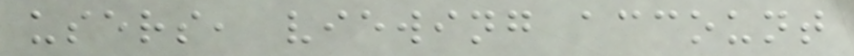users, viewing account
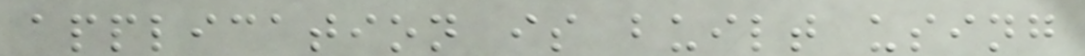application is built using
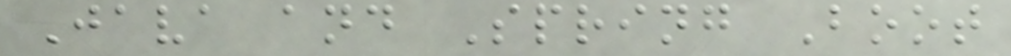Java and Spring Boot
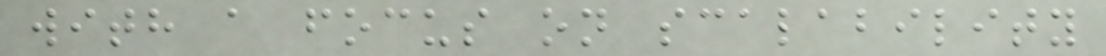with a focus on scalability
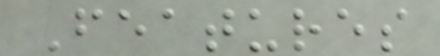Features
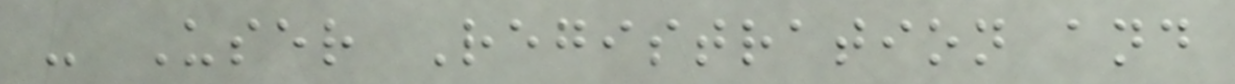- User Registration and
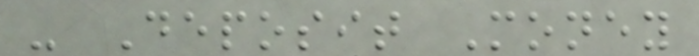- Deposit Money
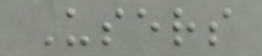Users
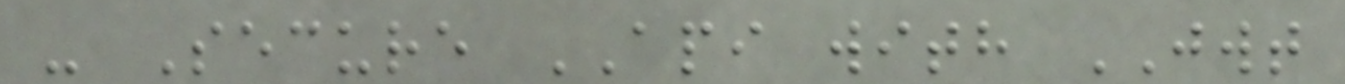- Secure API with JWT
